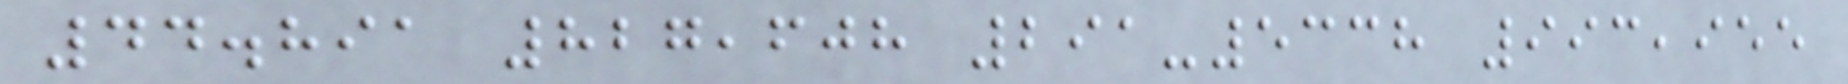44.891 827,608 291-5338 993,955
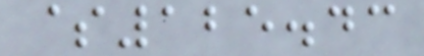$125.43
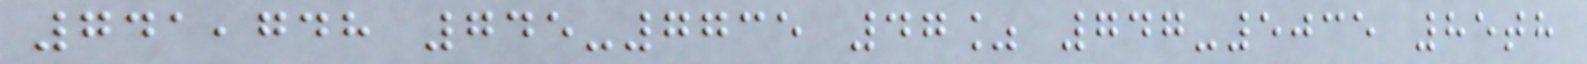741,748 745-7735 47% 747-5035 85th
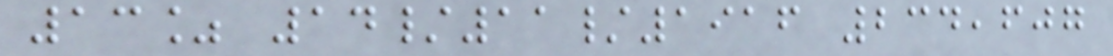13% 14/11/1916 234,607
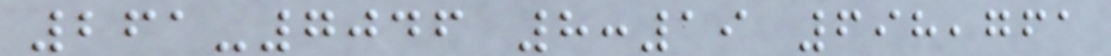261-7046 8:19 698,761
